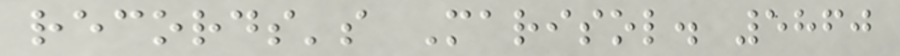records's Marisol. 5860
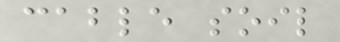cable soil
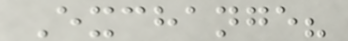Exchange?
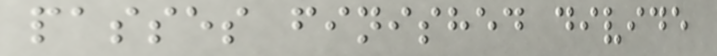passes finished divide
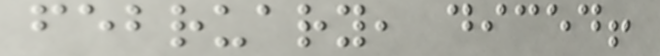february, diced!
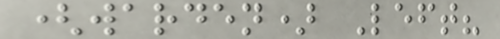(warden) Left?
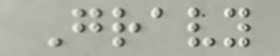Gravy
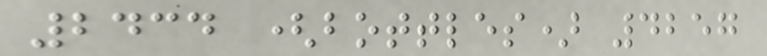2434 (bottles) 4257
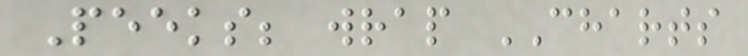Peeks; wrap CHARTS
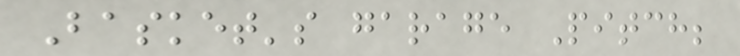Basket's garage Pitch;
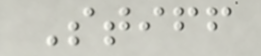Stiff
